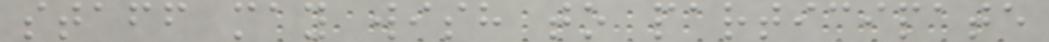staff may wish to participate
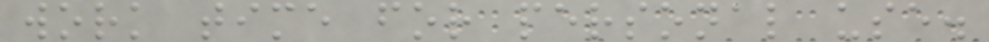work time for personal use.
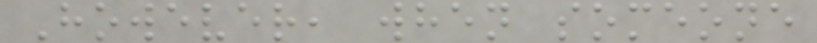However, when someone
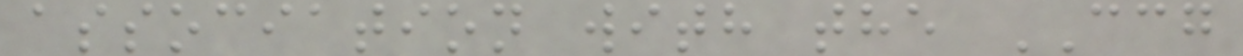association with the CCG
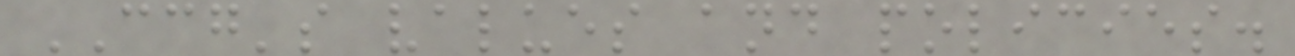CCG's values and policies.
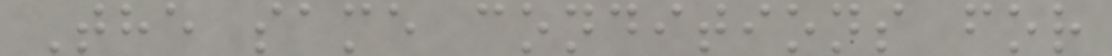The same conditions for
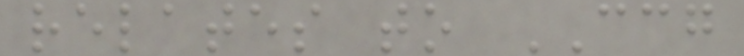relates to CCG
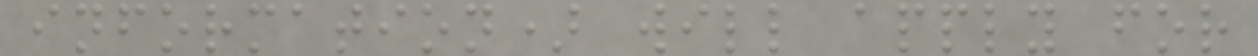information) will apply for
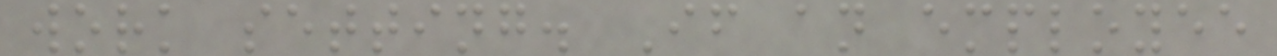work setting. If an employee
